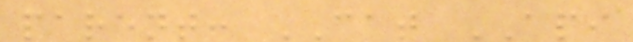parent: CAT API
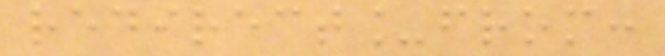redirect_from:
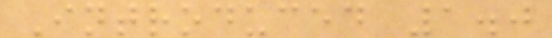Introduced 1.0
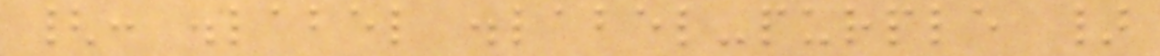{: .label .label-purple }
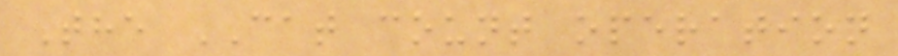The CAT count operation
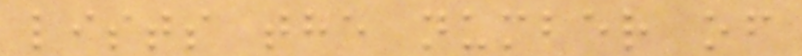lists the number of
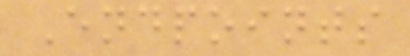Endpoints
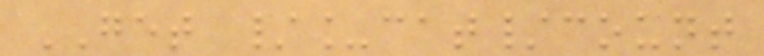GET /_cat/count
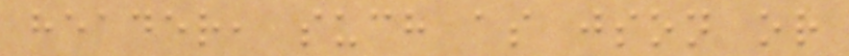header, such as json or
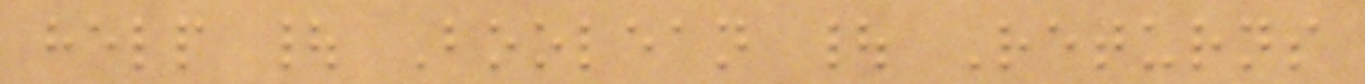help | Boolean | Returns
